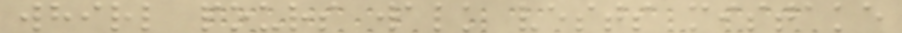whirl pours walk vests mistake
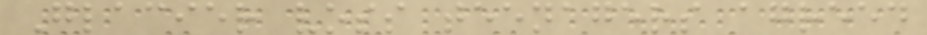Glacier voss teenagers agreed
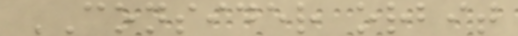CONSIDER orbit
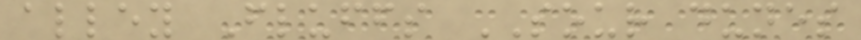alley Fluffs SOUR dunes
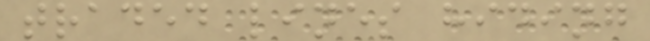traded lines hiding
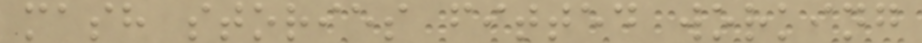mash stories fitted working
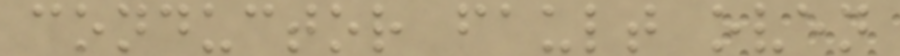conductor fault oven
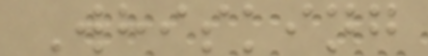Whisking
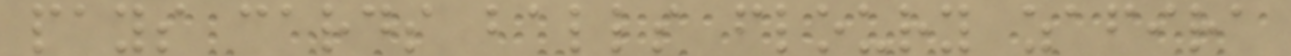pays cards balls floury zafira
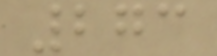273
